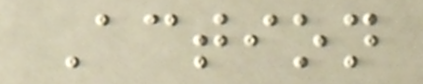Action
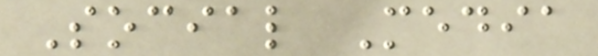Social Media
